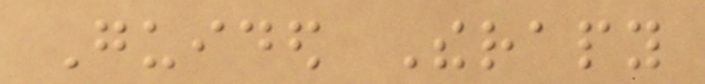Guided Therapy
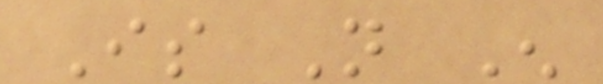Is Not Enough
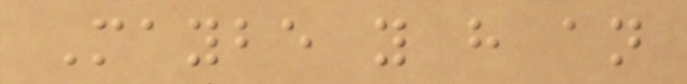Maybe you have an
